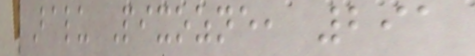Balu Pixozne, 291
